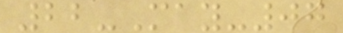22-May-07
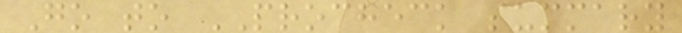Go to PROCHECK summary
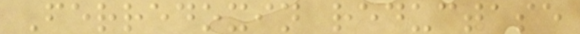Ferredoxin reductase
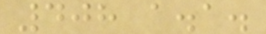408 a.a.
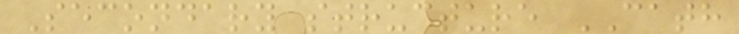Secondary structure CATH
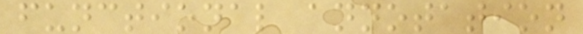functional annotation
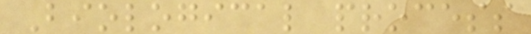Biological process
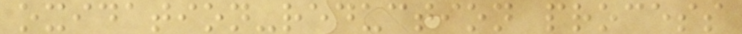oxidation-reduction process
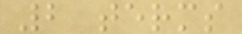2 terms
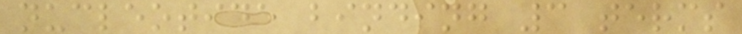nucleotide binding 3 terms
